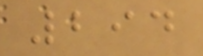294
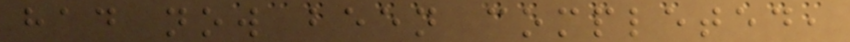had now been completed,
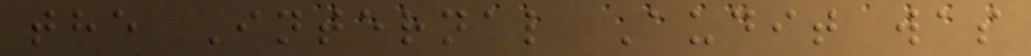the Internal Audit was
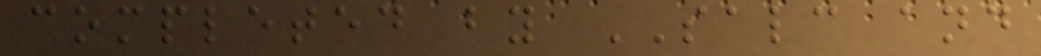completed by SALC and
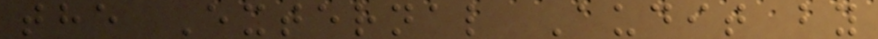the External Audit by
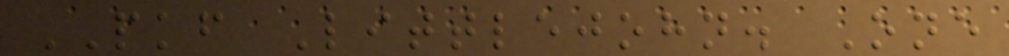PKF Littlejohn. One
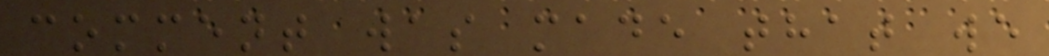comment was made that we
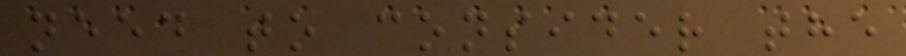need to consider the
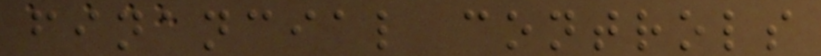financial controls
